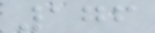176
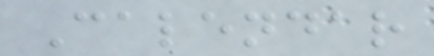Calendar
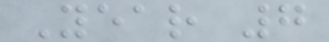Year 7
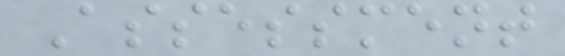Assessment
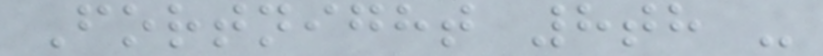Fortnight 8th -
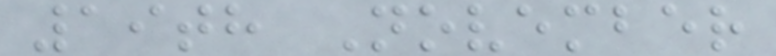19th November
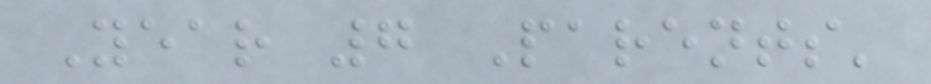Year 7 Parents'
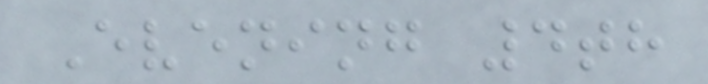Evening 4th
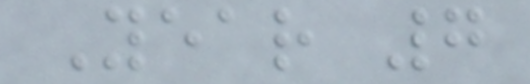Year 7
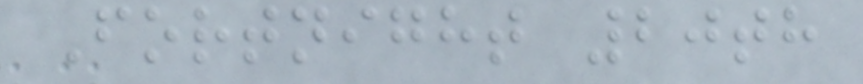Fortnight 20th
